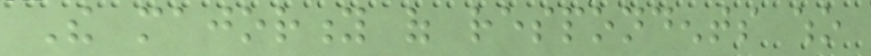The majority of respondents who
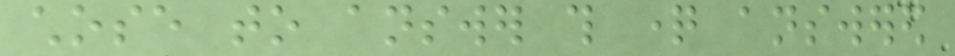chose to answer this question answered
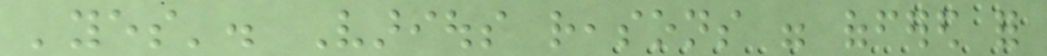'yes'. Various reasons were offered for
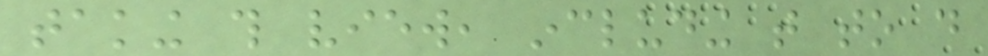taking this view, including that to do
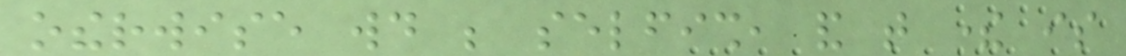otherwise would be selfish, and that there is
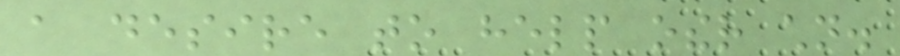a desire to help other children.
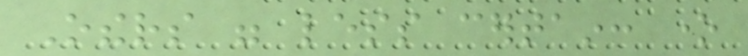Others were less certain: one
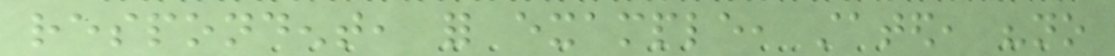respondent, for example, stated, "no
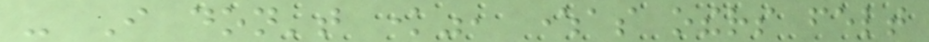- I don't know", whereas others felt
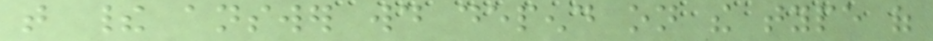that their answer would depend on the type of
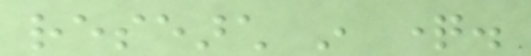research in question.
